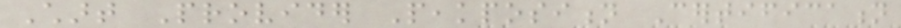Chart Provider Peakposition Certification
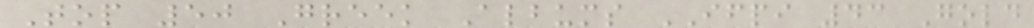Top 50 Greek Albums IFPI 43 Gold
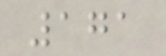171
